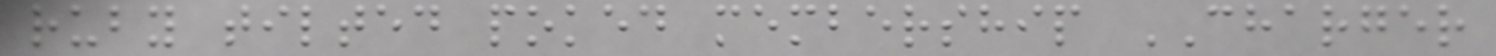ruby tilted poked membership CHARGER
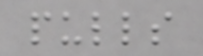pulls
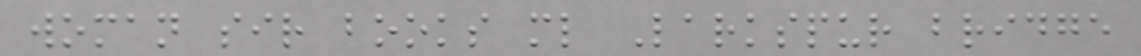woman sir books ml Larkspur bridge
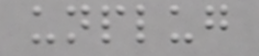unplug
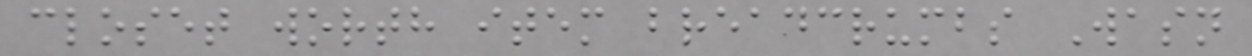closet worth item breadcrumbs Wasn
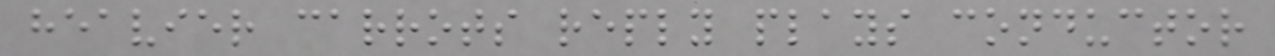heavier carrots reply plays conductor
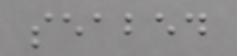seabed
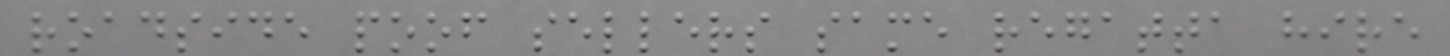roadside poof sellers same regatta hire
